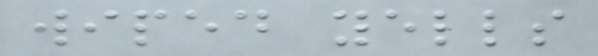wiped yells
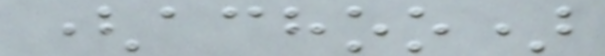(achoo)
